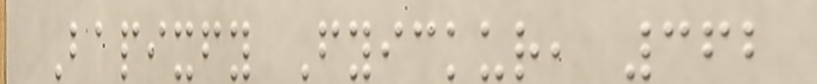Bapixfy Fyickur, 362
